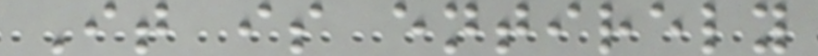It is entirely
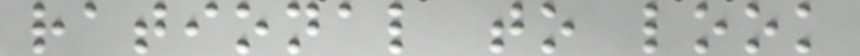rational to look
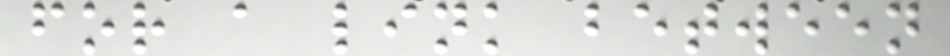for a link between
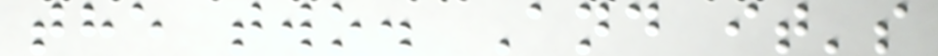the two. And it's
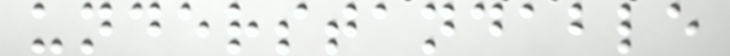understandable
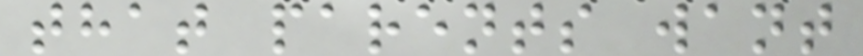that parents want
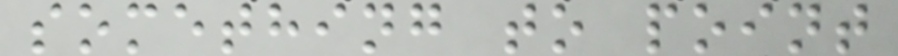something to point
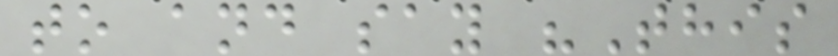to and say "This
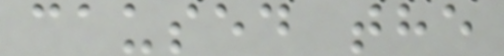caused the
